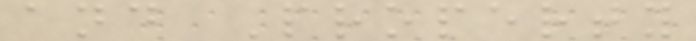and Property
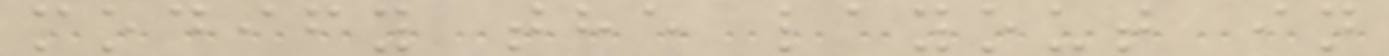modify the layout in
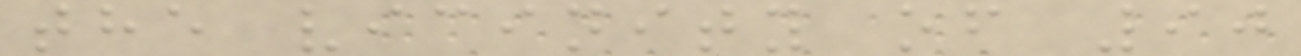the vicinity of 90
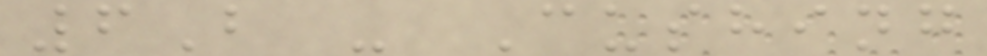6B - Cushing
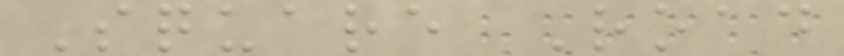Square Road
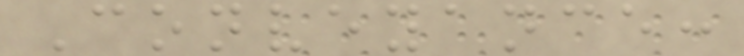Conveyance:
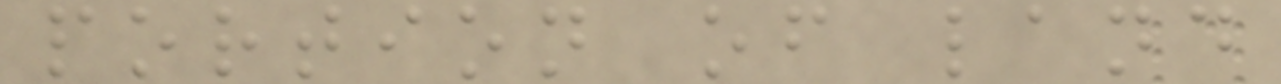portion of land
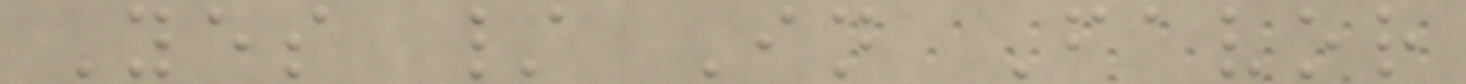Yes / In Favor
